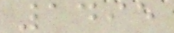1495
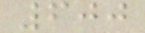600
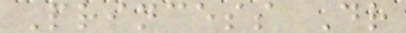Princess Dr
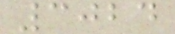3024
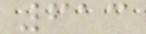613
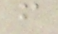f
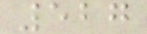527
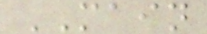MAIN
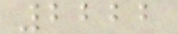2222
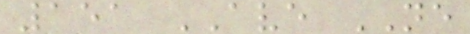151 AVE NE
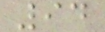94
